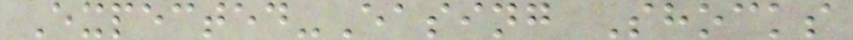Expected-Easing Shocks
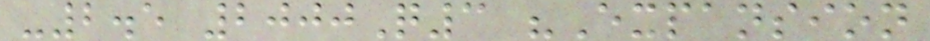-2.5 2000Q3 "Expansion
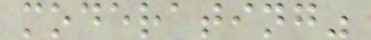moderating"
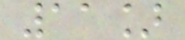11]
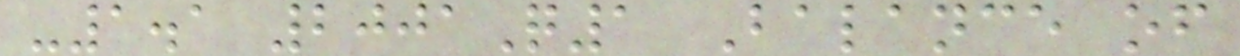-1.1 2001Q1 Balance of
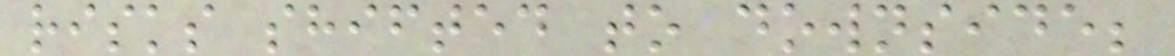risks shifted to downside;
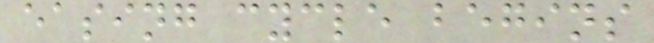easing cycle begins
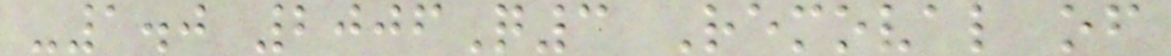-1.0 2006Q3 Removal of
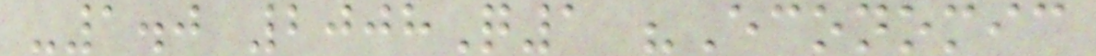-1.0 2008Q1 "Economic
